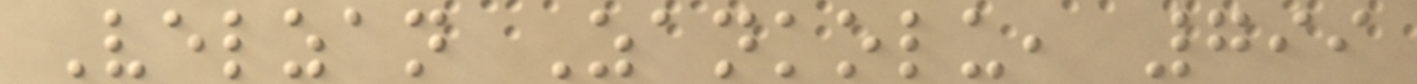Velzan Zankolu, 799
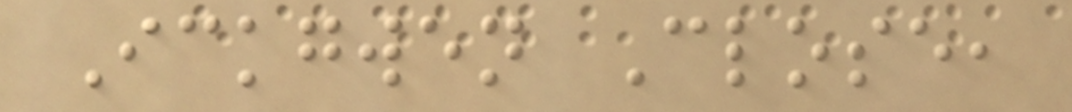Ickgwen Close,
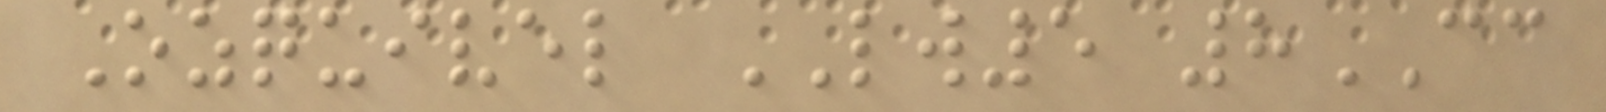Ozquivel LW5 8CC
